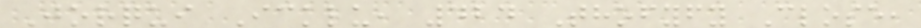Jorqui Icklu, 424 Thofyfy Close,
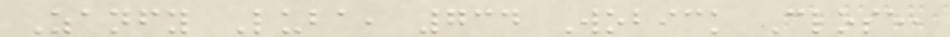Zanfy Luba, 734 Wobick Close,
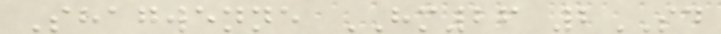Shagwenne HM26 2SD
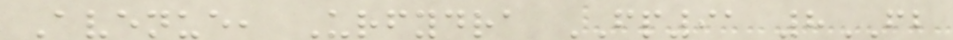Avenue, Urfydra FP91 8FB
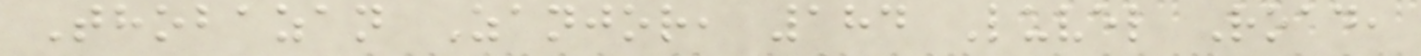Thobazan Zanjor, 184 Luvel Road,
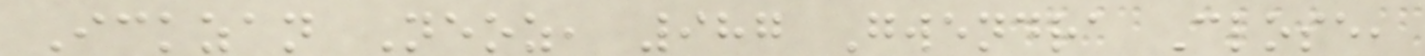Ickzan Neoz, 987 Gwendra Close,
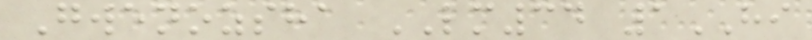Gwenozsha LM34 1HI
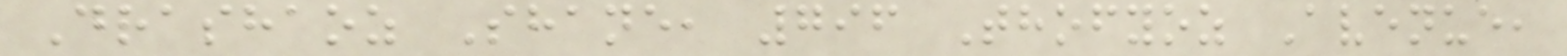Drashaoz Shane, 796 Thofyoz Avenue,
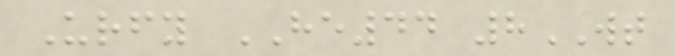Urfy HE44 8WT
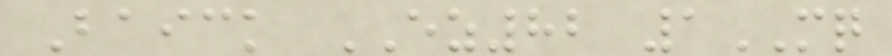Baick EZ82 1MQ
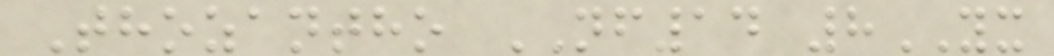Thozantho NF14 8YX
